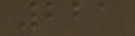221
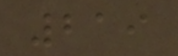219
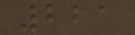221
